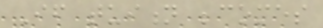If tuition becomes
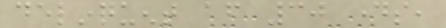delinquent after 30 days,
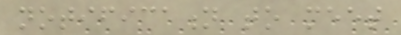notification to meet
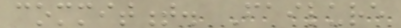commitment. Failure
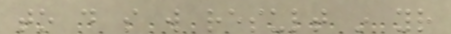to do so will result in your
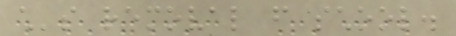child's removal from school.
